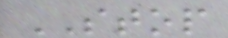STOP
